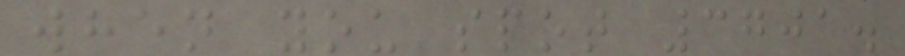when you spot 3701.
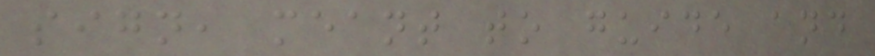sign, meant to guide and
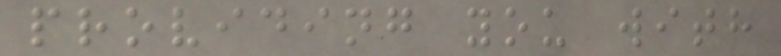providing you with
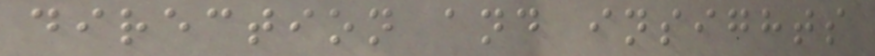direction and insights
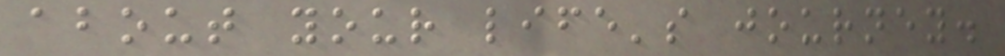about your life's journey.
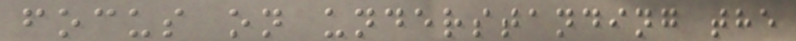focus on understanding the
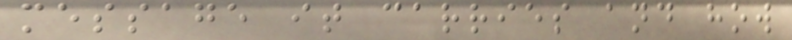message it carries and how
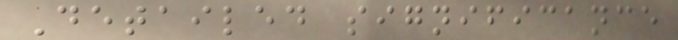Detailed significance
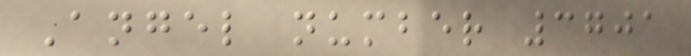Angel number 3701
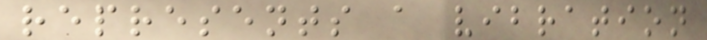represents a vibration
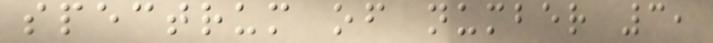spectrum of number 3,
